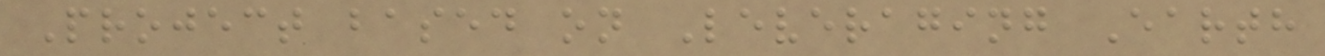Project based on Leveraging Earth
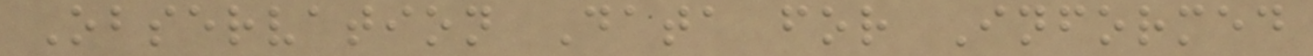Observation Data for Informed
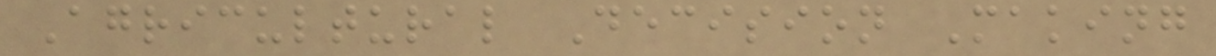Agricultural Decision Making
